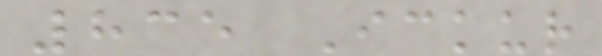835 Ickur
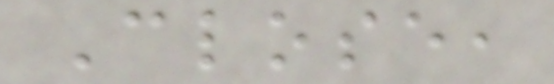Close,
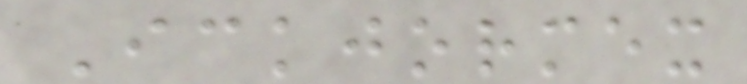Ickjormex
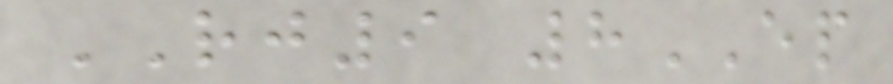RJ9 8EP
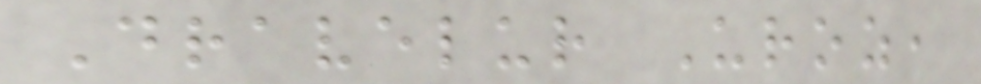Dravelur Uroz,
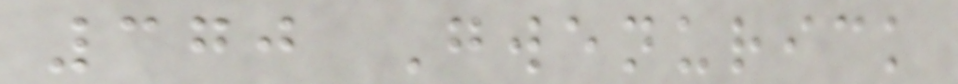370 Gwenurick
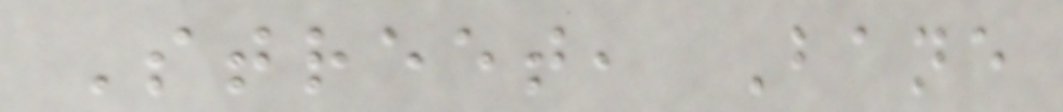Street, Bane
